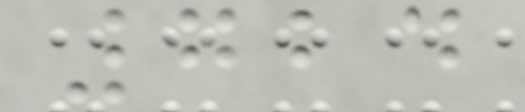724
